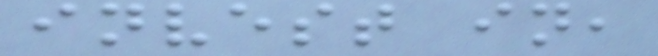invest in,
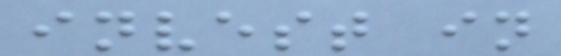invest in
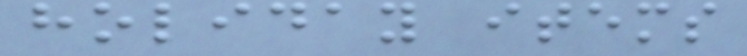holiday items
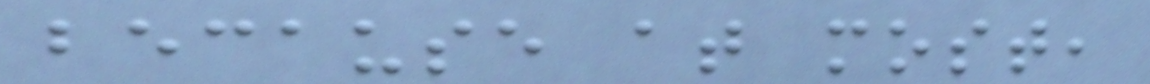because at most,
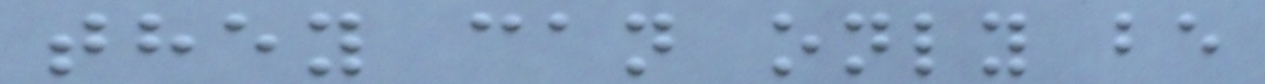they can only be
